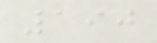190
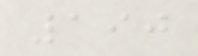190
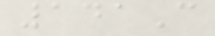141C
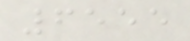6555
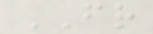FR
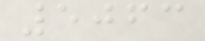5063
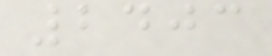2403
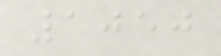1050
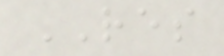RES
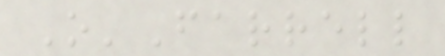O'Farrell
